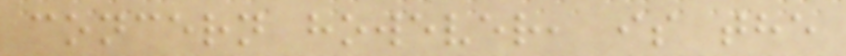concern however, is the
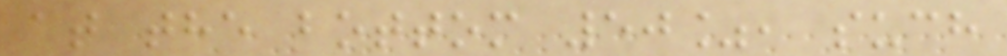at the bottom 50%, such
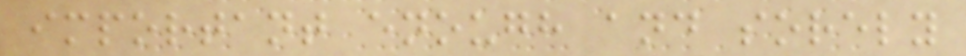important enough and sorely
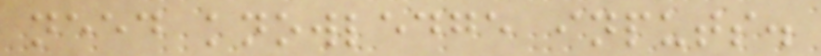need knowledge inputs.
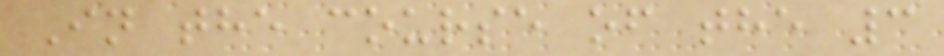In the course of the 3
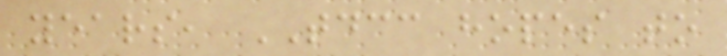years, TDCC hopes to
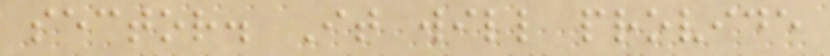sector. It will provide
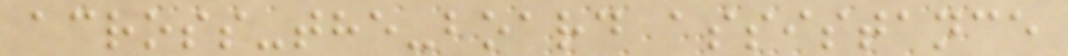across-the-board assistance
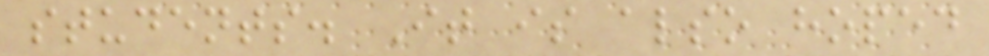students. It is also hoped
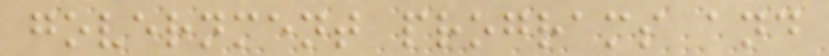government programs and
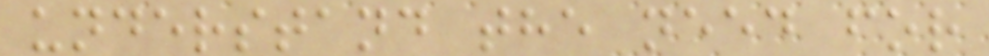understand the need for
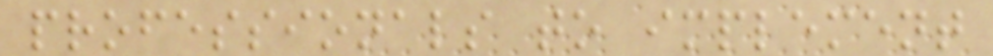professionals to implement
